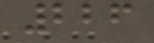226
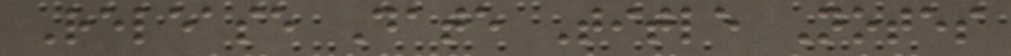Release Date Title Notes
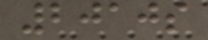2010s
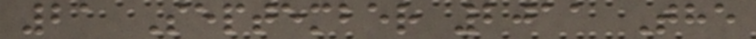21 September 2011 The
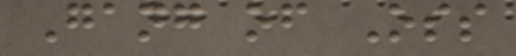Gang of Oss
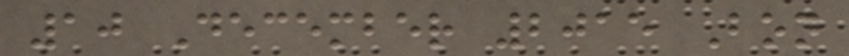10 December 2015 Bon
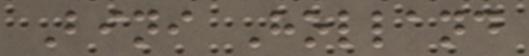Bini Holland
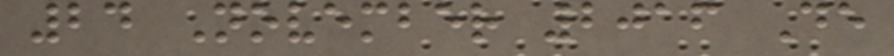24 November 2016 De
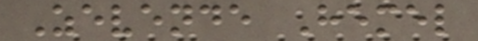Zevende Hemel
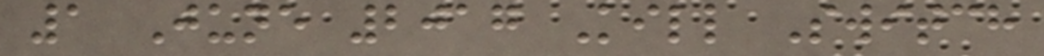1 June 2017 Kill Switch
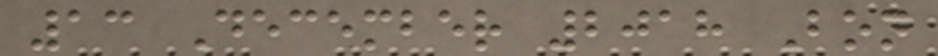13 December 2018 Bon
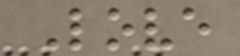Love
